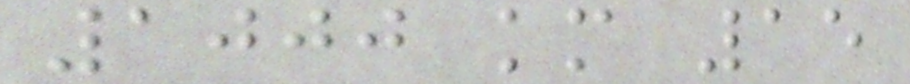1000 km 15
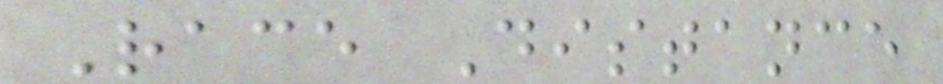Race Distance
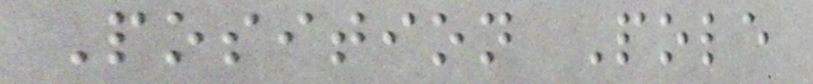Position Pole
